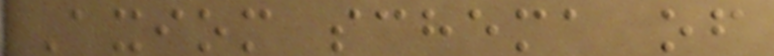Axiom schema of
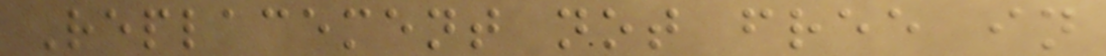Replacement not free in
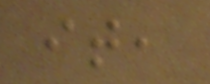it,
